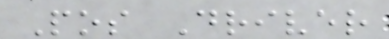Pos Driver
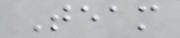Team
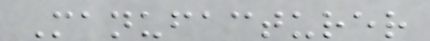Manufacturer
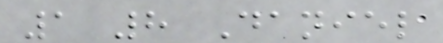1 8 Daniel
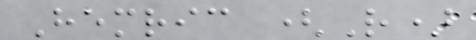Hemric (R)
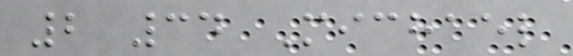2 34 Michael
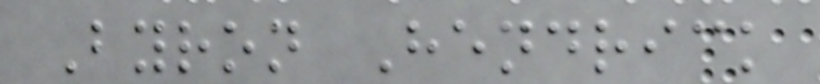Byron Hendrick
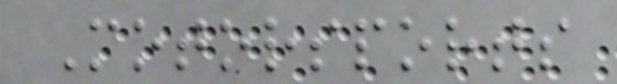Motorsports
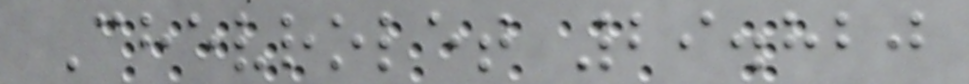Chevrolet 29.820
